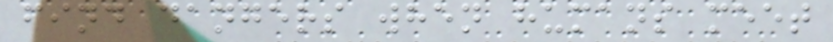find dangers when humans meet
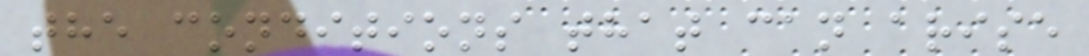the conditions that can arise
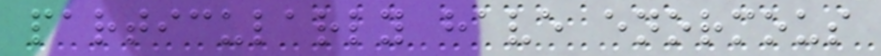particularly have enormous
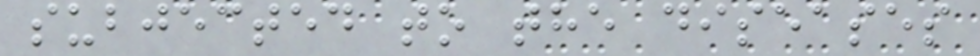subjected to the diseases
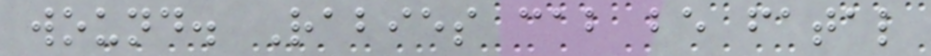wound. Rabies cab be fatal
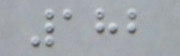182
